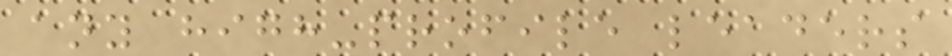any high-profile leaders
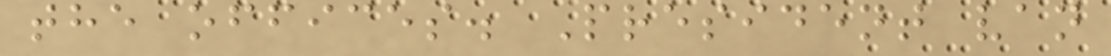the offices. President van
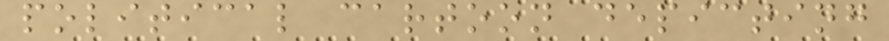political cartoon depicting
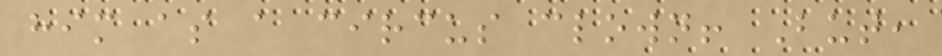him as a circus clown! But,
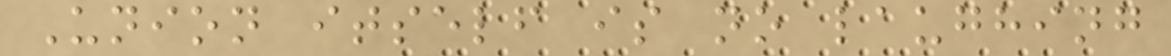Union itself is no laughing
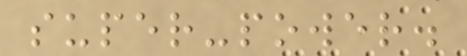super-power.
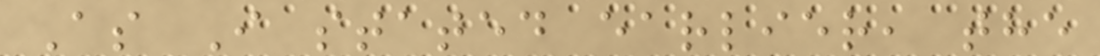As I stated earlier, the
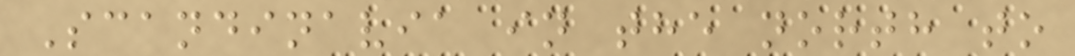Scandinavia in the north to
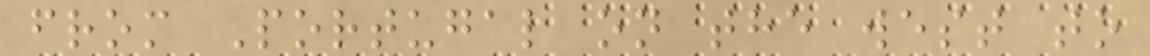from Portugal on the west to
